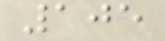105
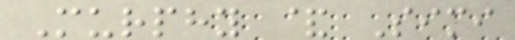Murphy & Simi
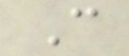C
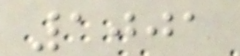1001
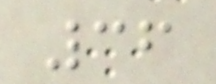36
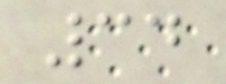34
